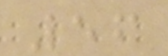56
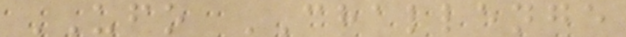UFO CHALLENGE
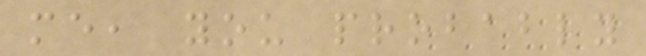me, you probably
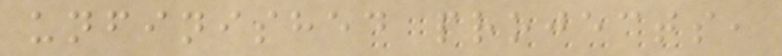unfinished projects,
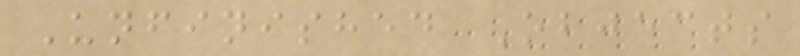Unfinished Objects
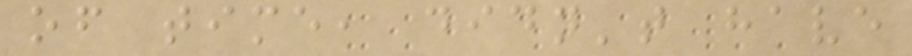of time, didn't have
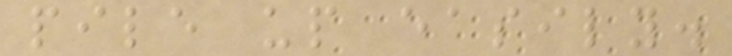pile up easily.
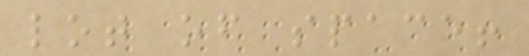lot of space!
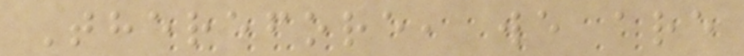Therefore, we are
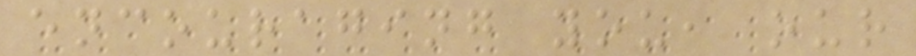encouraging you, our
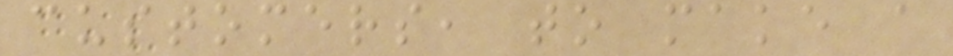customers, to make a
